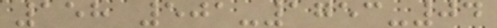158 501-1753-04
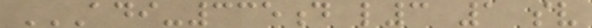ADI-335D L3 1 SV
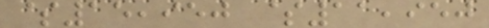$15,950 $11,950
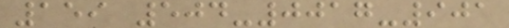159 504-0017-901
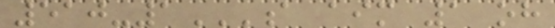510-1A AIM 1 OH
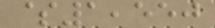$1,550
